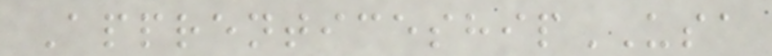ApprenticeshipUSA
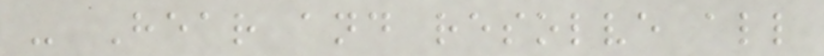- Hear and resolve all
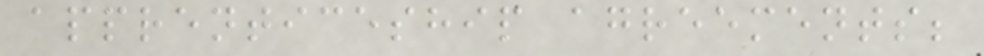apprenticeship agreements;
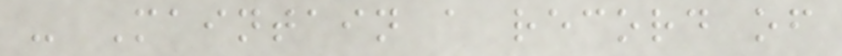- Maintain a record of
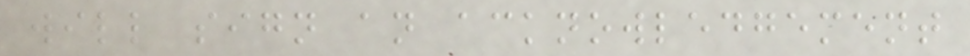will sign an acknowledgement
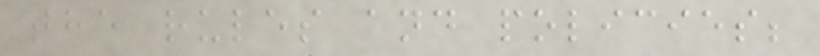the rules and policies;
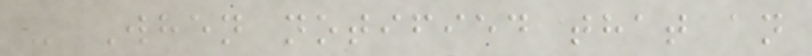- When notified that an
